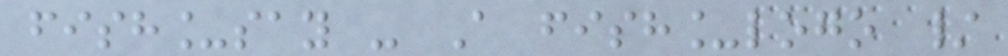fish_say - A fish_logo /
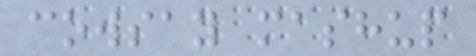cowsay mashup
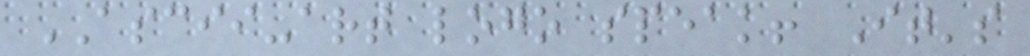ASCII-art logo speak! It's
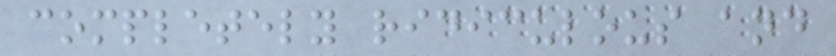completely ridiculous and
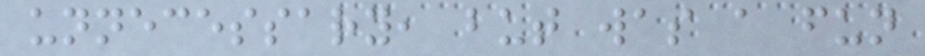unnecessary, but was a fun
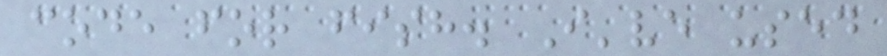code for fish. I've used
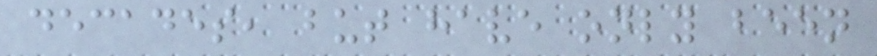decades, but have only been
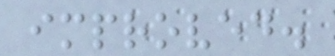improved.
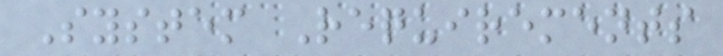System Requirements
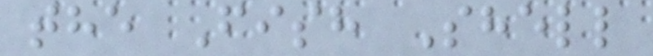the Fish Shell
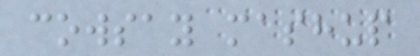cowsay mashup
